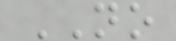NO
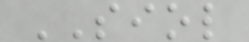SIOL
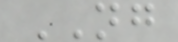NG
